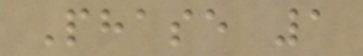Phase 1
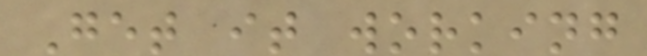Get it working
